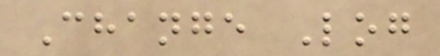Change Log
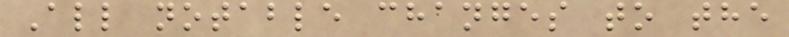All notable changes to the
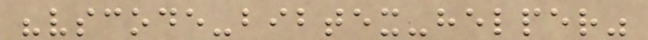"vscode-bibtex-helper"
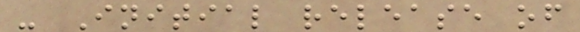- Initial release of
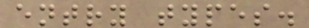entry types.
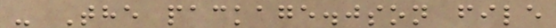- The package.json file
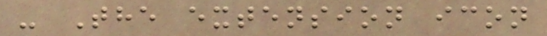- The extension icon
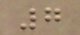7
